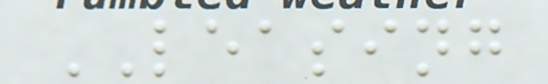LEASING
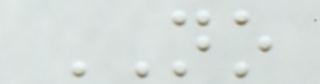NO
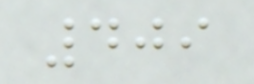409
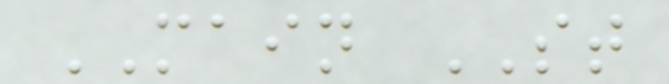MAIN ST
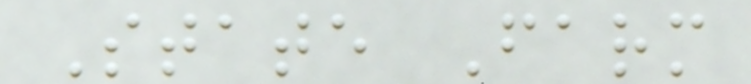State Farm
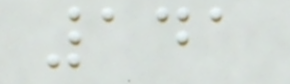141
